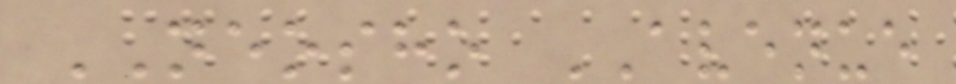NEOSHO AVENUE
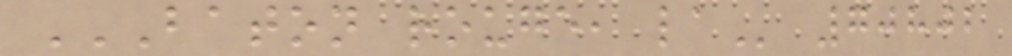BATON ROUGE, LA 70802
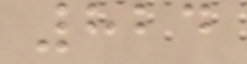824
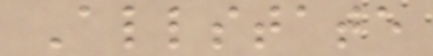Allstate
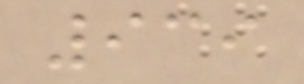939
